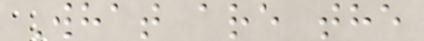What are the
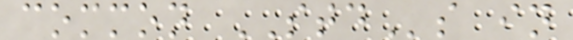common STDs in
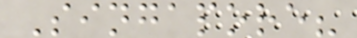Singapore?
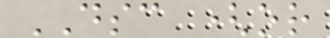DSC (or
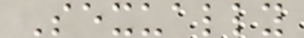Sexually
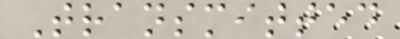Transmitted
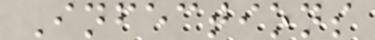Infections
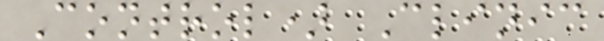Control) Clinic
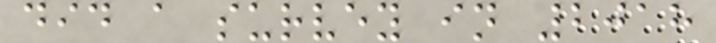did a survey in 2018
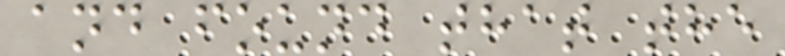and found that the
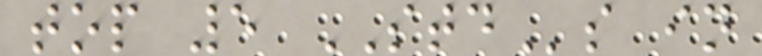top 5 STDs in
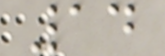14
